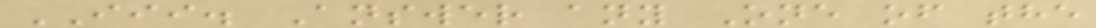III. Answer any One of the
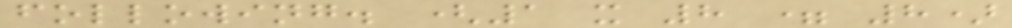following. (1 x 8 = 8)
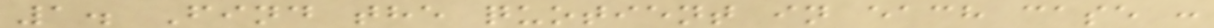1. Find the quotient in each case :
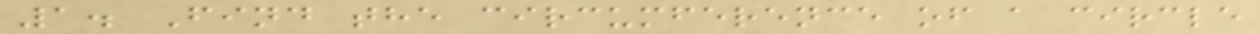1. Find the circumference of a circle
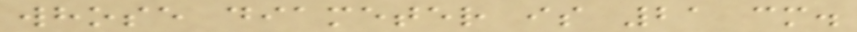whose diameter is 21 cm.
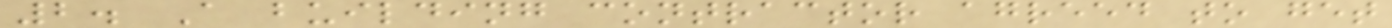2. A building contractor agreed to get
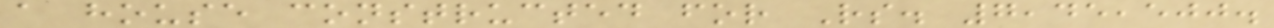a house constructed for Rs. 7,45,500.
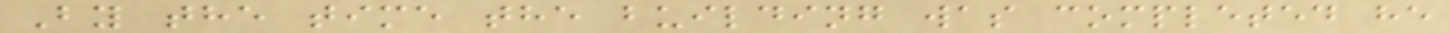By the time the building was completed he
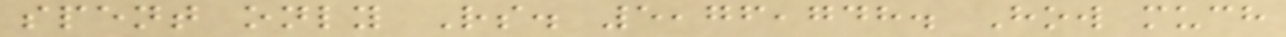spent only Rs. 5,76,748. How much
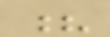?
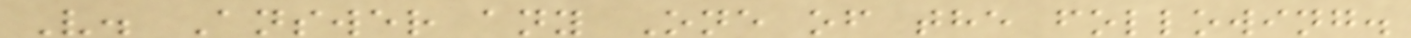V. Answer any One of the following.
